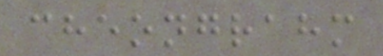cheongrahm
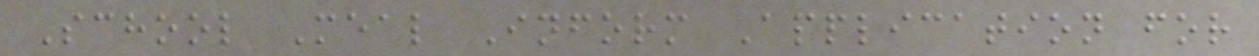School Meal Inform Application for
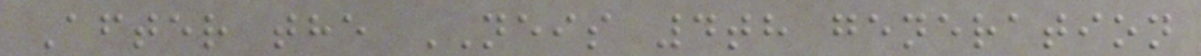After the NEIS 4th generation
